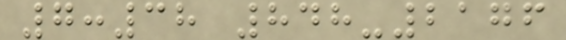7:38 848-2176
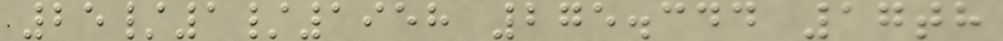25/1/1958 275.344 17th
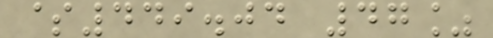$449.04 47%
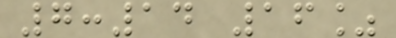7:14 16%
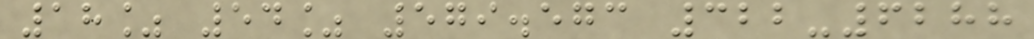18% 54% 579.573 322-6288
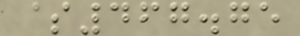$467.75
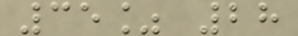35% 28
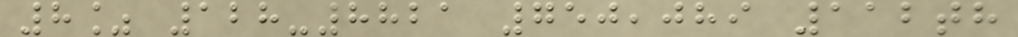8% 128-8821 750,089 112th
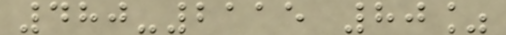480-2115 80%
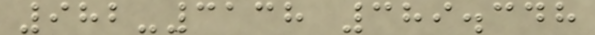982-3138 389.348
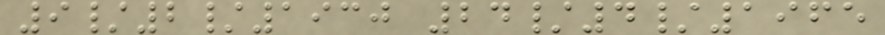9/2/1930 24/4/1965
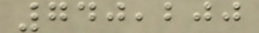740,200
